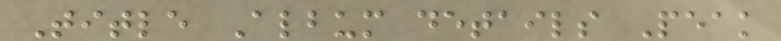Title Album details Peak
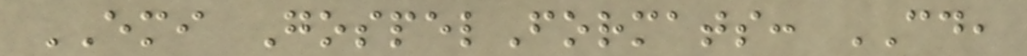EMI GospelFormats: CD,
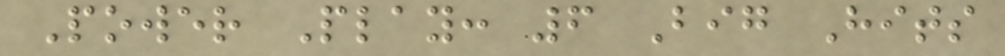Power Play: 6 Big Hits
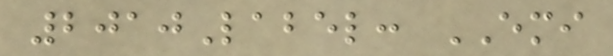2010Label: EMI
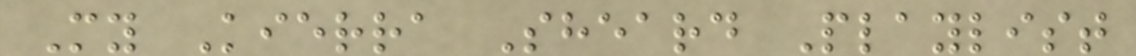My Kierra Sheard Playlist
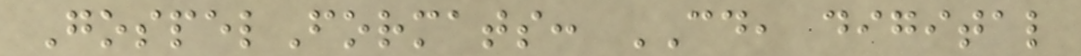GospelFormats: CD, digital
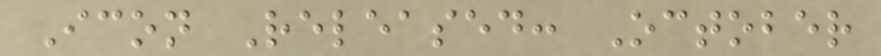Icon Released: October
